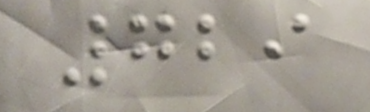729
